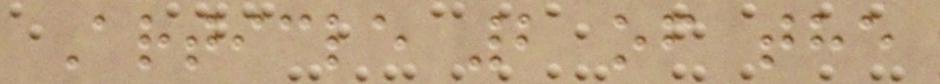Article 2 of the
